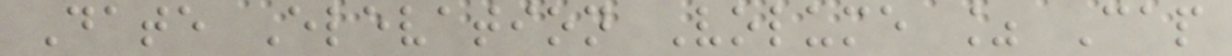Date Elevation Volume % Cap
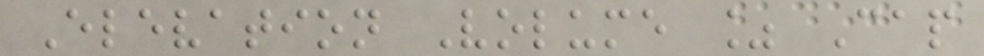Elevation Volume % Cap
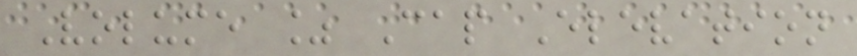Volume % Cap Elevation
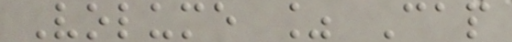Volume % Cap
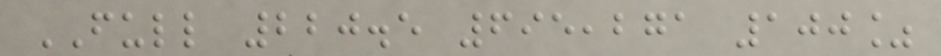FULL 220.5 695,271 100%
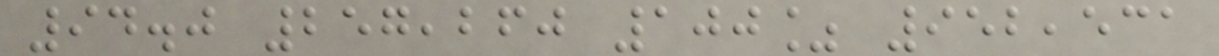94.0 257,260 100% 952,531
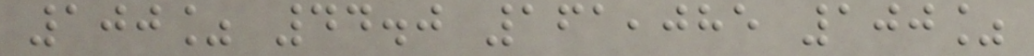100% 44.0 161,085 100%
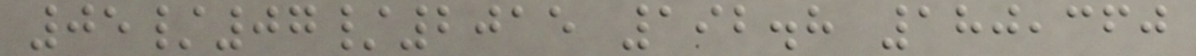05/07/2015 192.8 180,360
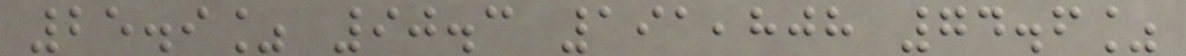25.9% 90.3 191,808 74.6%
